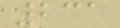231
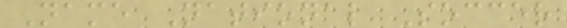Name National Soccer
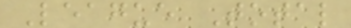League Total
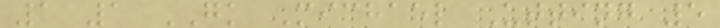1 1 GK Michael Utting 5
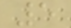5
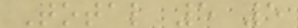Total 5 5
